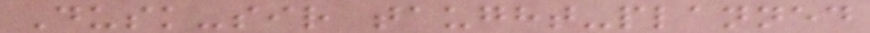Dusk-sir taught-planned
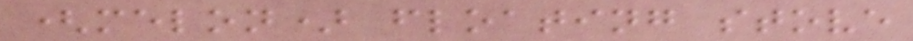(melon) floating stove
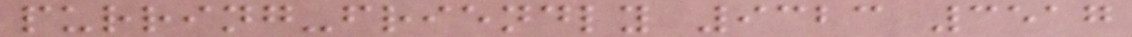purring-friendly 9323 3517
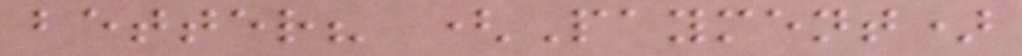better? (Payment)
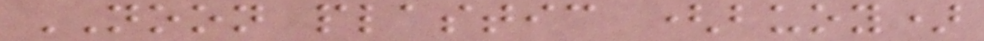NOON plastic (buoy)
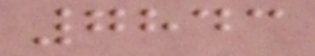7843
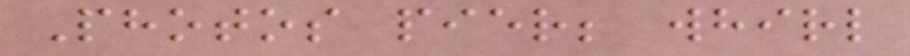Photos pier; whirl
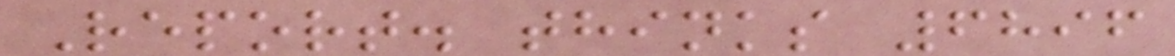Report. thinks 6896
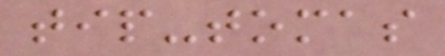tip-tomas
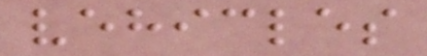vehicles
